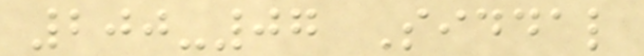200-07 Siddal
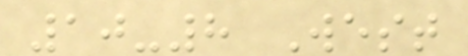10-8 West
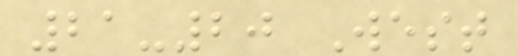21-20 West
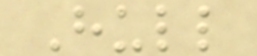Hull
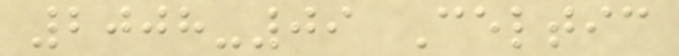2008-09 Celtic
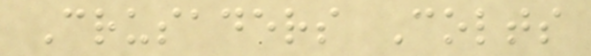Crusaders Colts
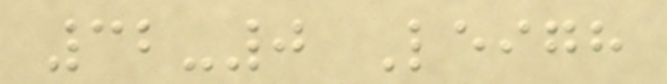32-0 Leigh
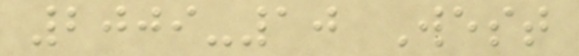2009-10 West
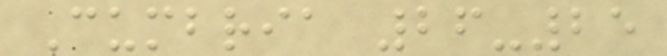Cumbria 26-25
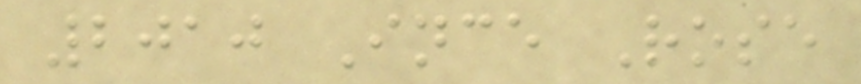2010 Ince Rose
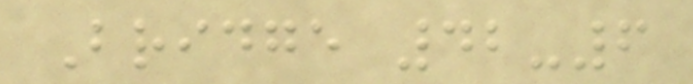Bridge 42-6
